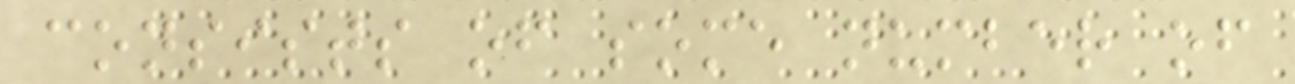consists of some number of
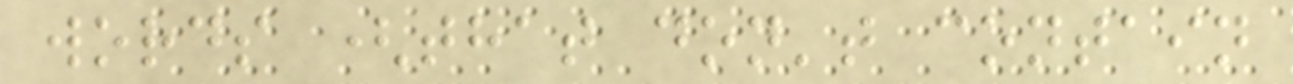words (that don't contain
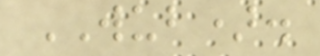WUB).
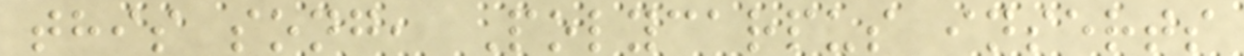this song, Polycarpus inserts
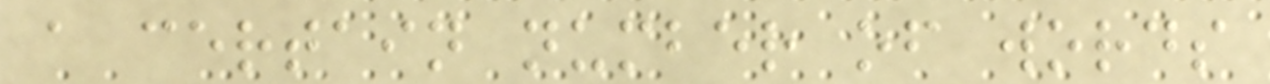a certain number of words
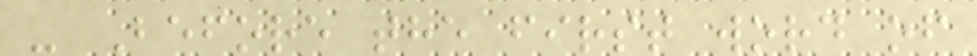- Before the first word of
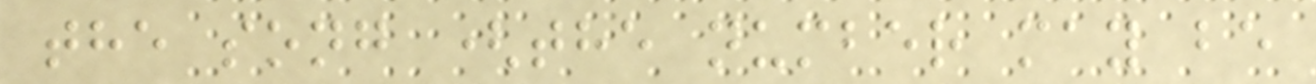the song (the number may be
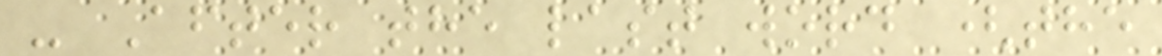- After the last word (the
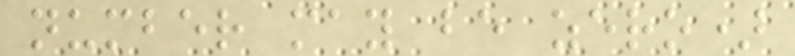number may be zero)
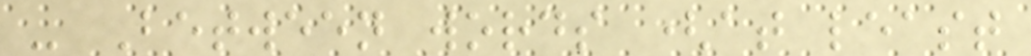- Between words (at least
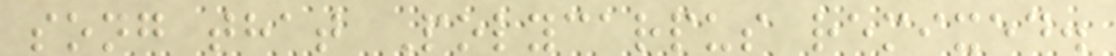song that Polycarpus remixed.
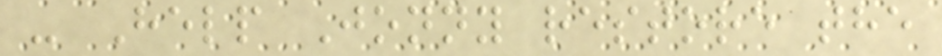- Help Jonny restore the
